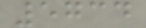5734
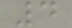4
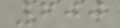600
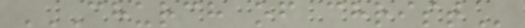CHURCH OF CHRIST
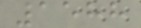1588
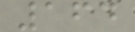164
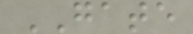GATE
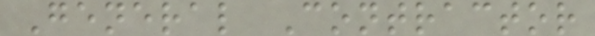General Contractor
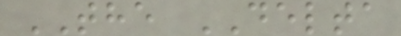THE DELTA
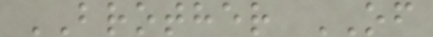BROTHER OF
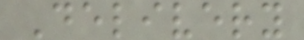Delivery
